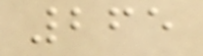265
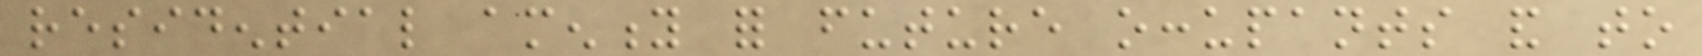residential amenity for future occupants and to
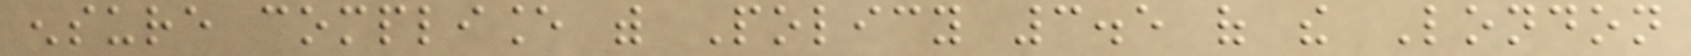ensure compliance with Policy 3.5 of the London
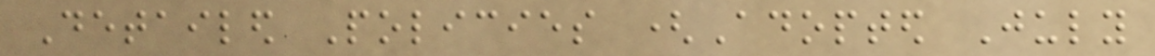Detailed Policies (Adopted July
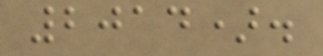2014).
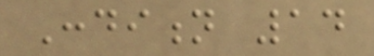Condition 14
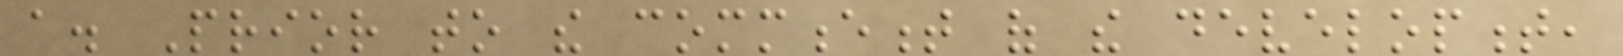a. Prior to the commencement of the development,
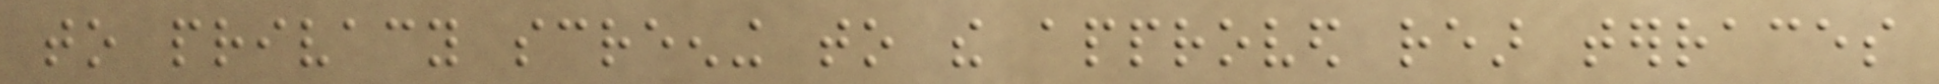to privacy screening to the approved rear terraces
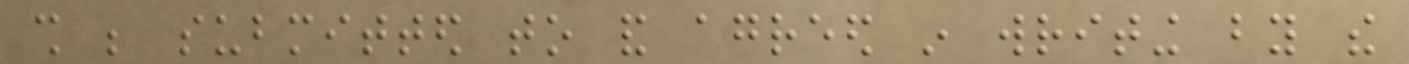shall be submitted to and agreed in writing by the
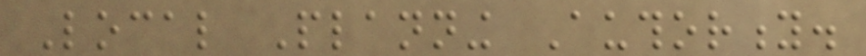Local Planning Authority.
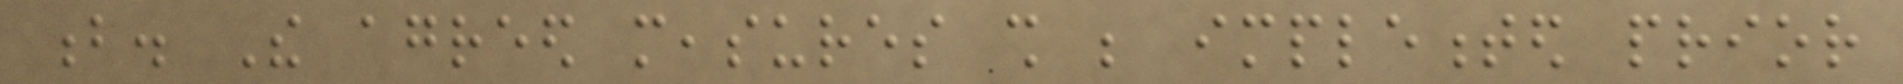b. The agreed measures shall be implemented prior
